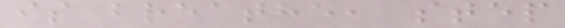is breathe, step
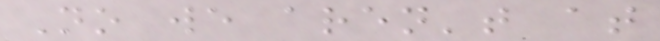No we aren't at
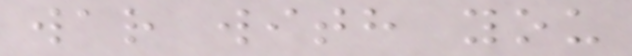war with you
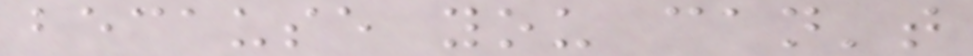because you can't
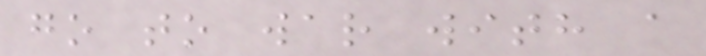go to war with a
